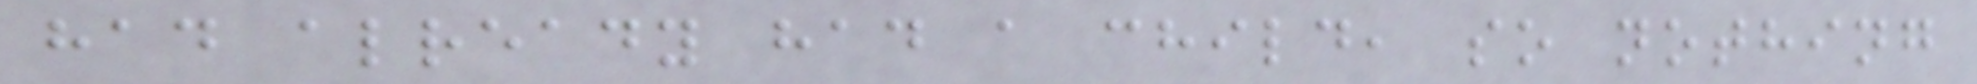had already had a child, so nothing
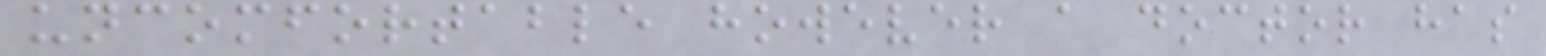uncomfortable however a doctor has
